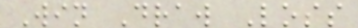Win Draw Loss
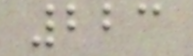223
